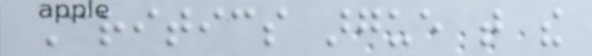Critics argue that the
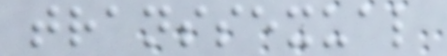transsexual
